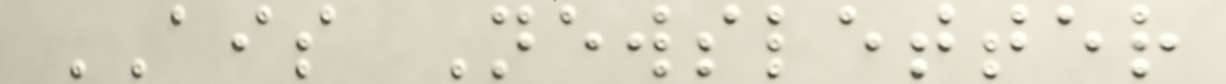AIS Newsletter
